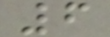6
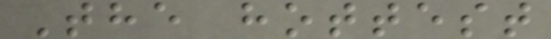The hottest
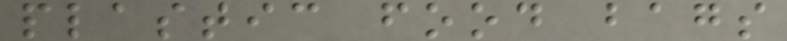plastic food bags
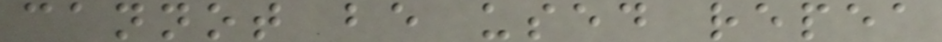cannot be used repea
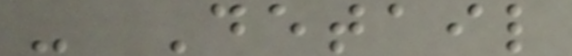- Detail
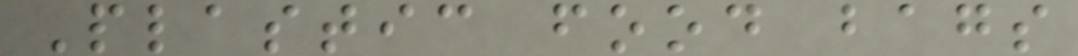Plastic food bags
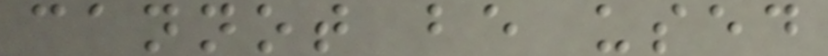cannot be used
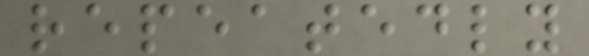repeatedly
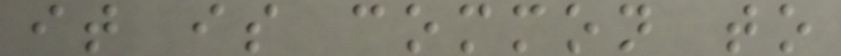it is common to
